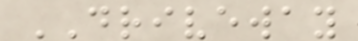DRIVEWAY
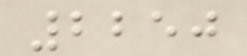2250
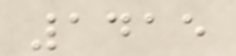1415
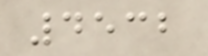4532
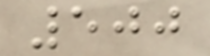500
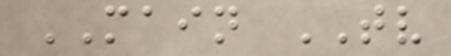MAIN TV
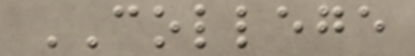COLLEGE
